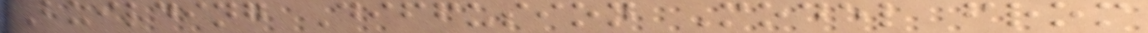Building Diffusion Model from
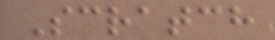Scratch
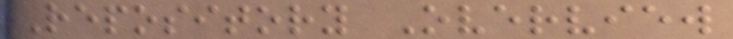Repository Overview
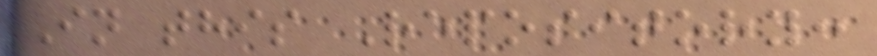In this Repository:
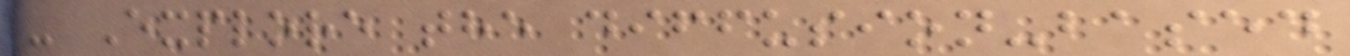- Explore the diffusion-based
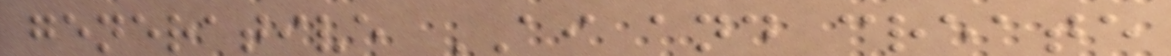generative AI and create
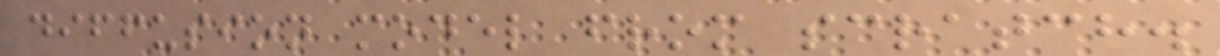diffusion model from scratch.
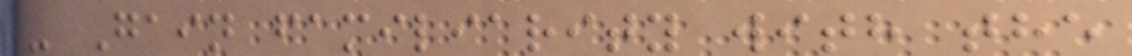- Gain familiarity with the
